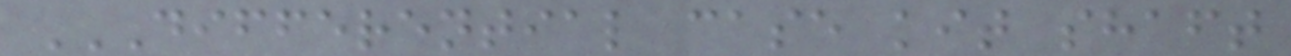DIFFERENTIAL CASE KIT SHAFT
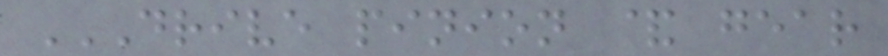DRIVE PINION & GEAR
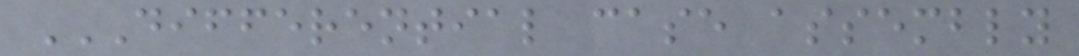DIFFERENTIAL CASE ASSEMBLY
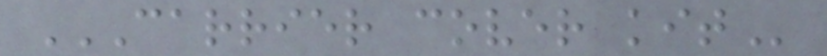CARRIER COVER KIT
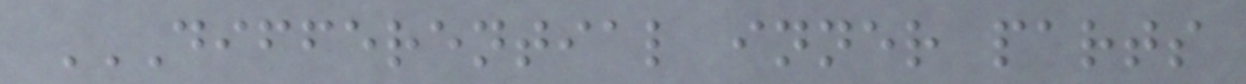DIFFERENTIAL INNER PARTS
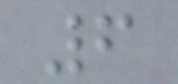6
